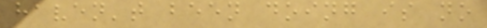haven't been doing is no
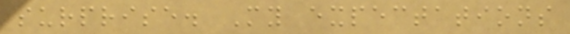surprise. My expectations
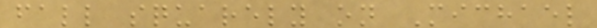fall squarely on Michael
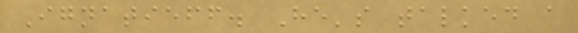Ignatieff. He's talked a
